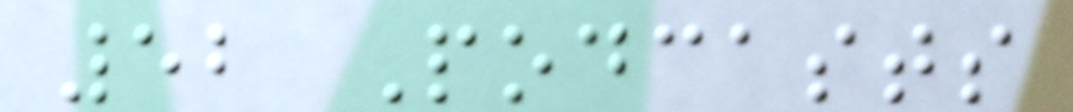52 Podcasts
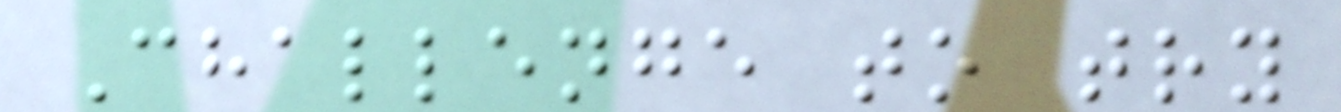Challenge to try
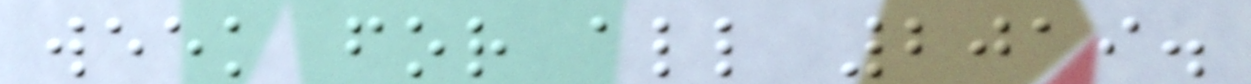week for all 2019.
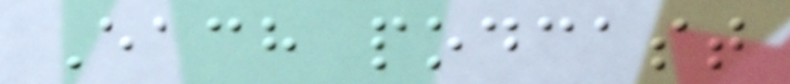Each podcast
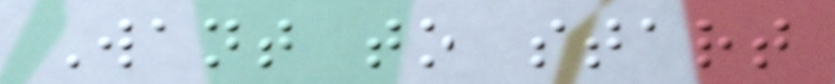Want to start
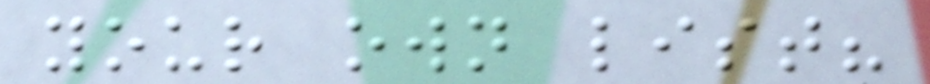your own list?
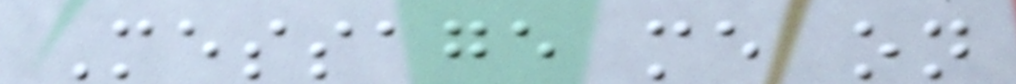Message me on
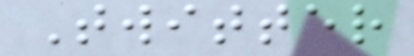Twitter
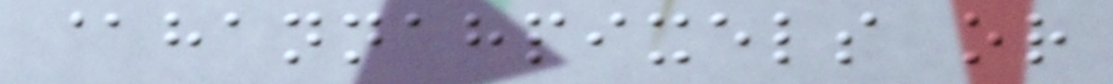@hannahpixels or
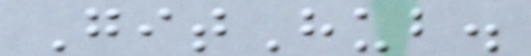GitHub.
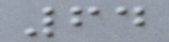64
